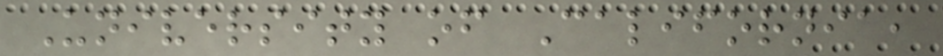University of California,
